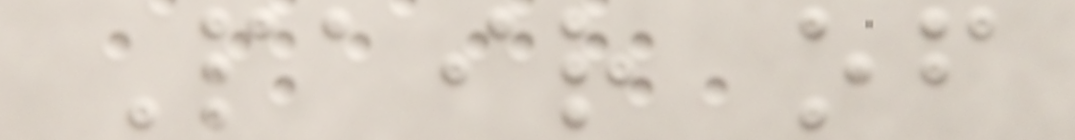Pair of
